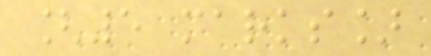[5 marks]
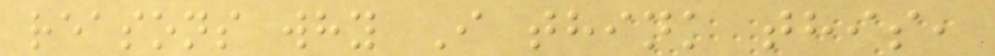reasons why I think this,
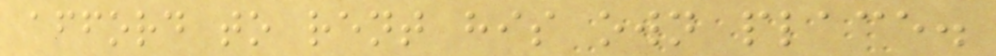afford to rent his own place.
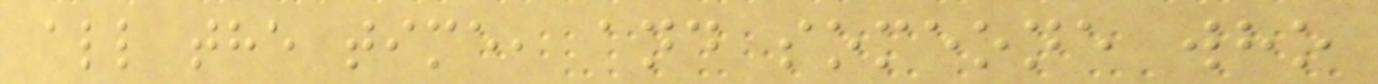all the time, and someone who
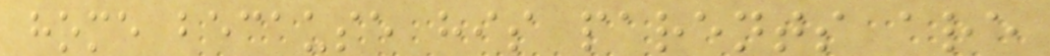home because his parents are
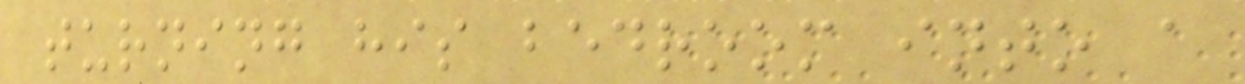turning his bedroom into a
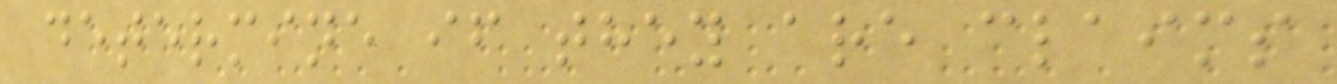determine if they are claims
